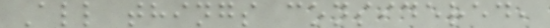All things considered,
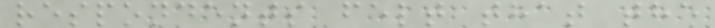respondents felt that the
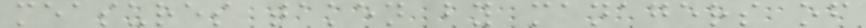measures taken by managers of
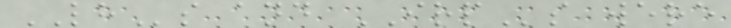LHs and IRPs were
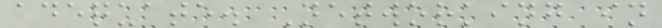adequate. Networking in
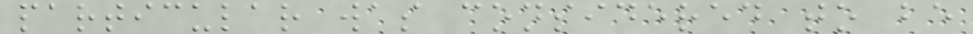particular was considered to be
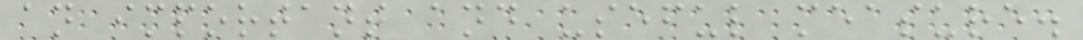an important and useful measure.
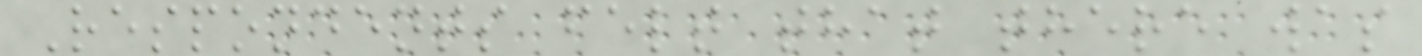Respondents felt that there was
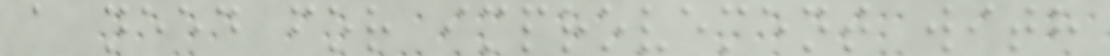a need for improvement with
